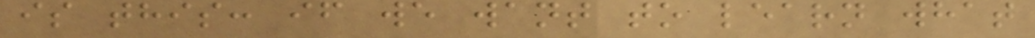is this: if we want to learn what
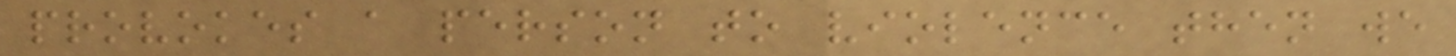provokes a person to violence then we
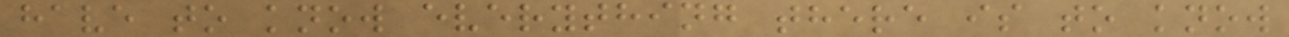have to know everything there is to know
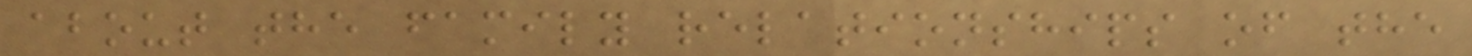about the family relationships of the
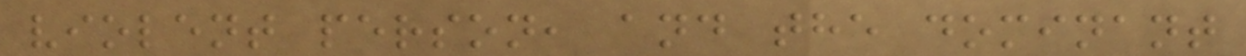violent person, and the dominant
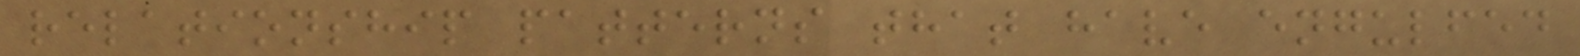relationship patterns that have engulfed
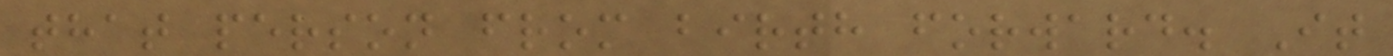that person from birth forward. It
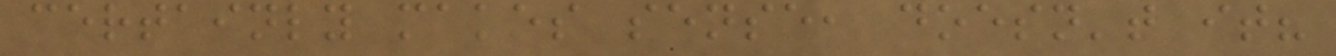certainly makes sense, doesn't it?
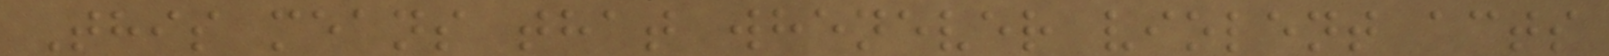This means that whenever violent acts
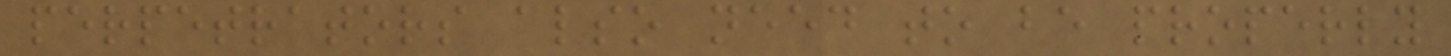perpetrators also need to be properly
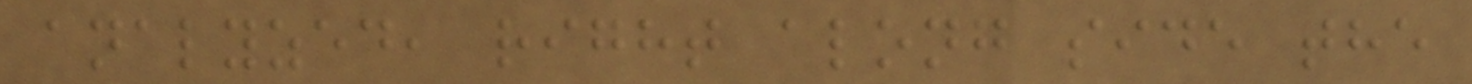analyzed, right along side the
